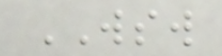WSW
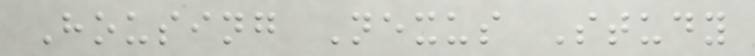Housing Nexus Study
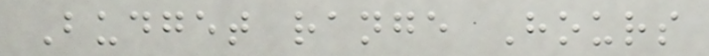Budget range Hours
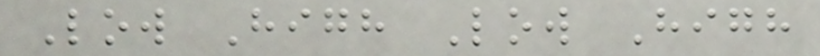Low High Low High
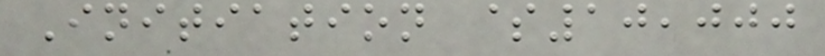Initiation $10,000
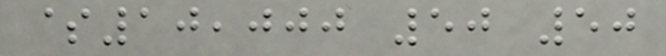$10,000 50 50
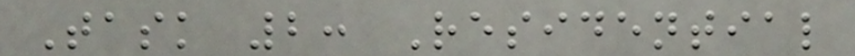Task 2: Residential
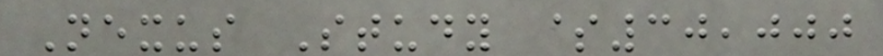Nexus Study $30,000
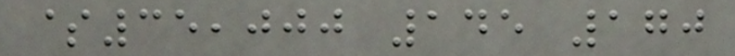$35,000 145 170
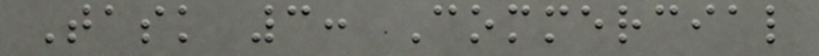Task 3: Commercial
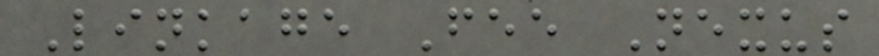Linkage Fee Nexus
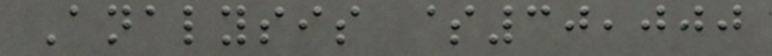Analysis $30,000
